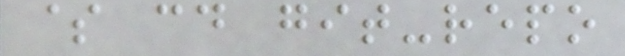$ cd git-repo
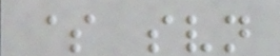$ svn
